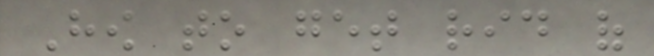How to get rid of
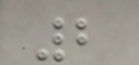2
